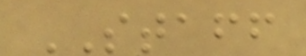STAFF
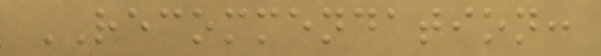RECOMMENDATION:
